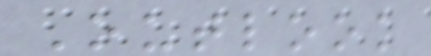Outlook
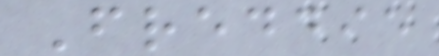Freddie
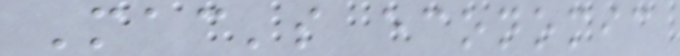Mac's economic
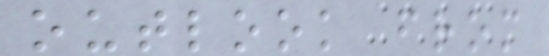outlook from
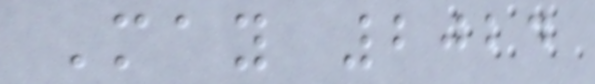May 2024
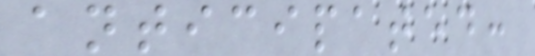anticipated:
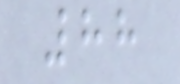88
